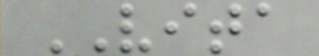VITA
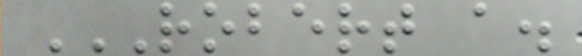ROBERT A.
